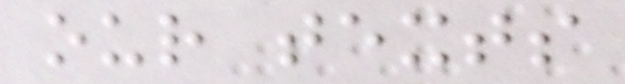our texts
